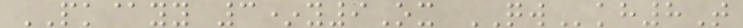PK@yy 3*y9Ox QWkh8T
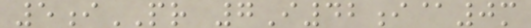5iPR 7I42i@0m
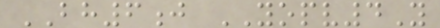BH6j YOPV4Y
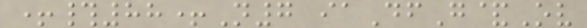+#88+N7 iaDfG&Ov
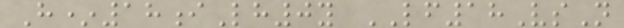H*18iLh0y LF18VsN
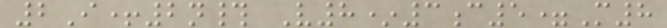2I+2n# V8*3c5=M8
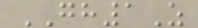GH1Z
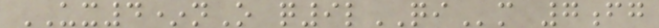UX4*nO q9lQIm 7fg
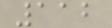112
